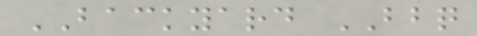BACKYARD BBQ
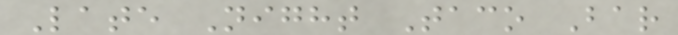Late Night Taco Bar
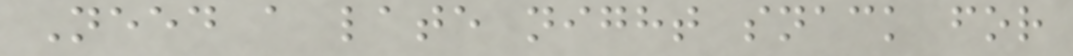Need a late night snack for
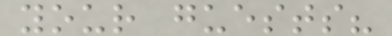your guests?
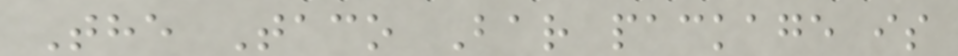The Taco Bar package is
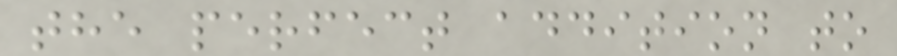the perfect addition to
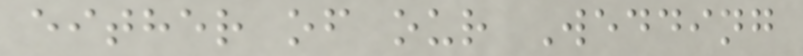either of our Wedding
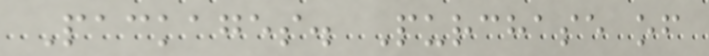Packages. Purchase of
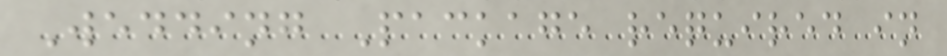Wedding Package required in
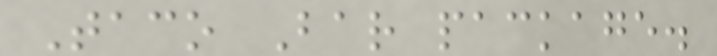Taco Bar package.
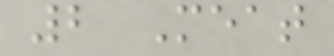2 Meat
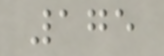175
